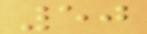50
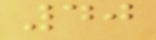40
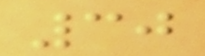30
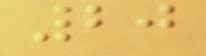20
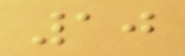10
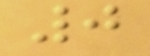0
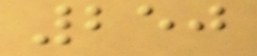250
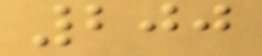200
